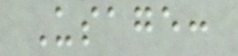Usage:
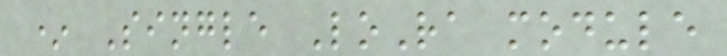* Single LoRa module
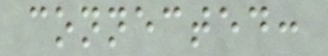connected:
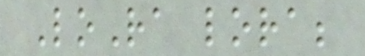LoRa lora;
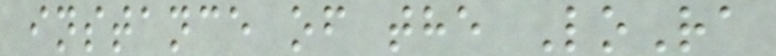instance of the LoRa
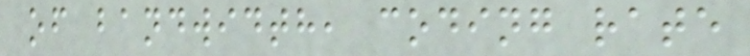of bandwidth, coding rate
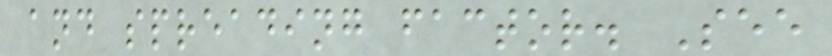and spreading factor. See
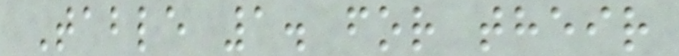Table 1. for their
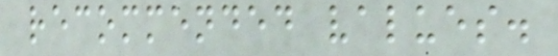recommended values.
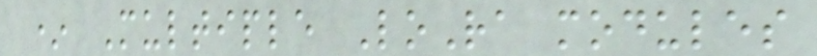* Multiple LoRa modules
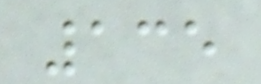135
